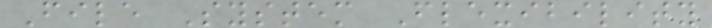File System Flexibility
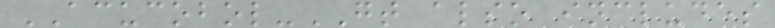ACUCOBOL-GT also includes
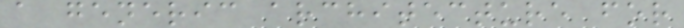a generic architecture for
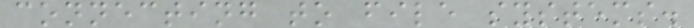connecting to file systems.
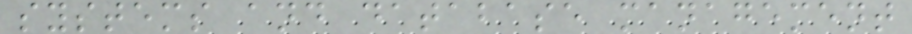systems and database management
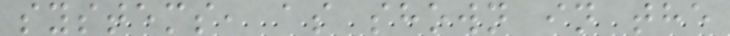systems, as shown in the
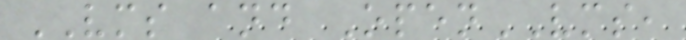VMS and OpenVMS,
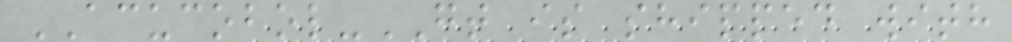ACUCOBOL-GT is shipped with
